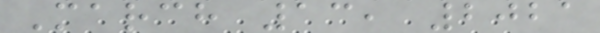March 13, 2021
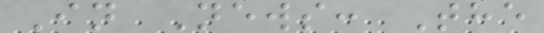In News: The
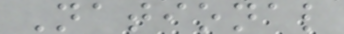National
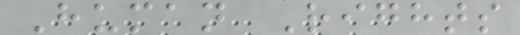Human Rights
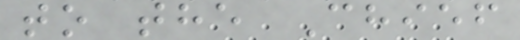to the Chief
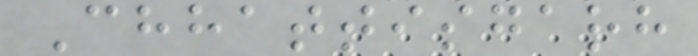Chhattisgarh
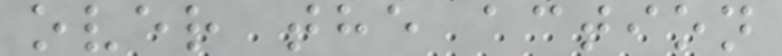over the action
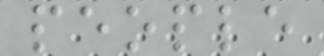people
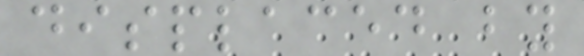displaced by
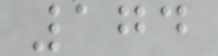174
